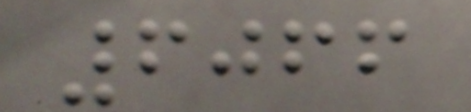6066
